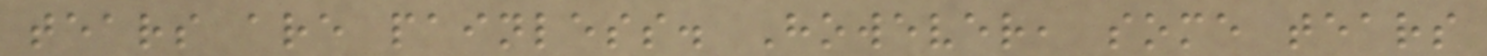tears are painless. However, some tears
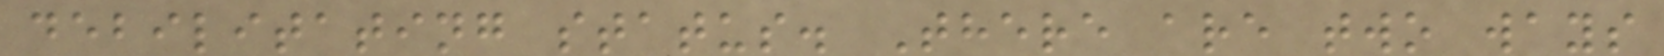debilitating status. There are two ways
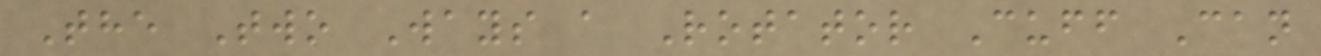The Two Ways a Rotator Cuff Can
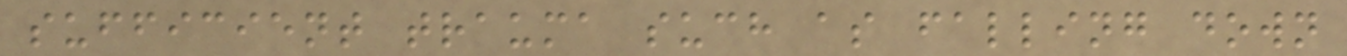sufficient trauma such as falling down
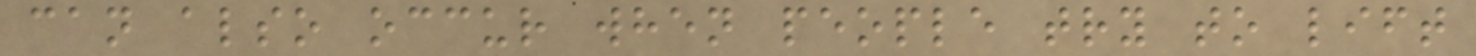can also occur when people try to lift
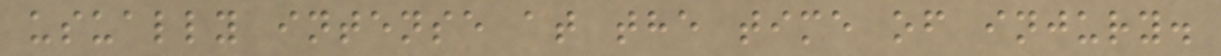usually intense at the time of injury.
